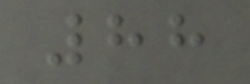88
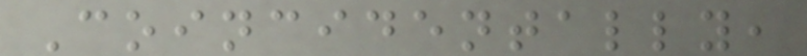Coincidentally,
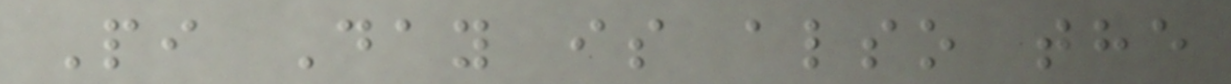Pi Day is also the
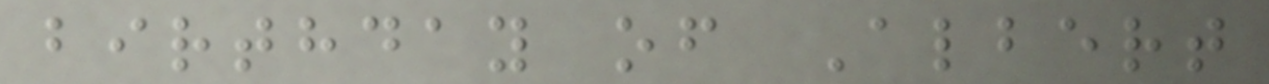birthday of Albert
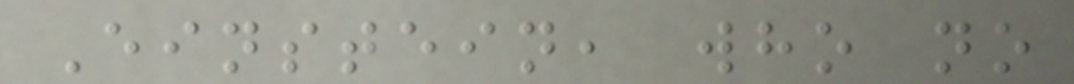Einstein, who no
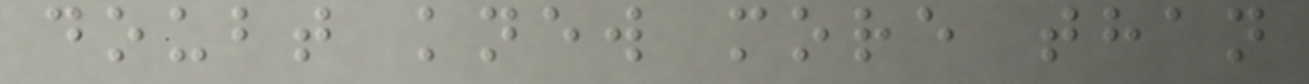doubt knew more than
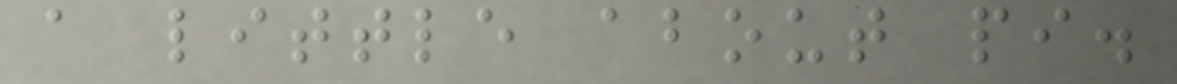a little about pi.
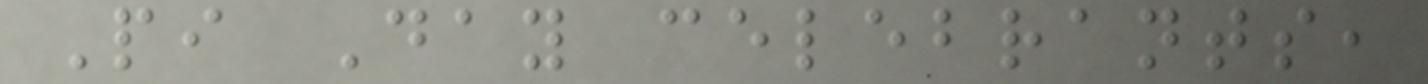Pi Day celebrants,
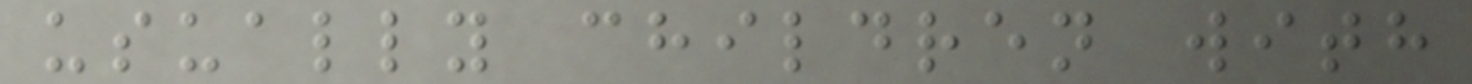usually children with
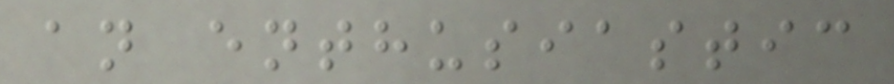an enthusiastic
